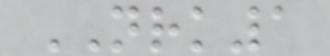NRK1
